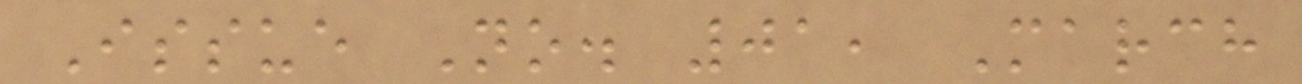Issue No. 01, March
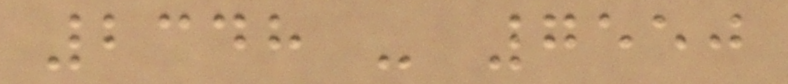2348 - 7550
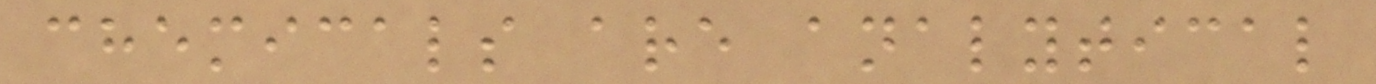chemicals are analytical
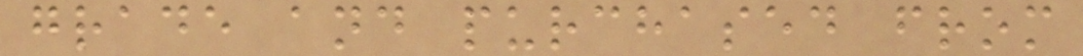grade and purchased from
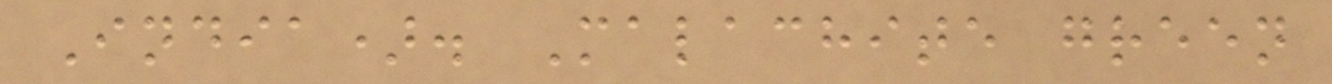India). Malachite green
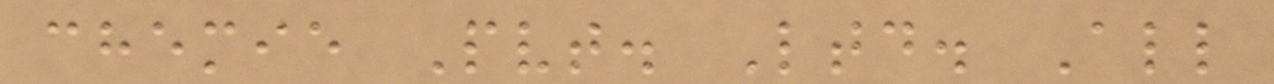chemie Pvt. Ltd. All
